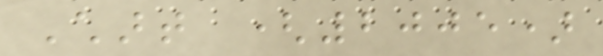Chart (2005)
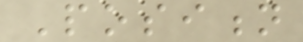Position
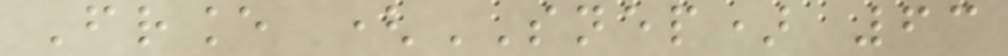France (SNEP) 63
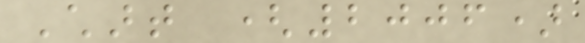Chart (2006)
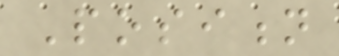Position
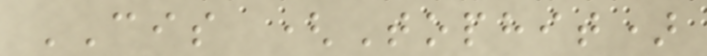CIS (Tophit)
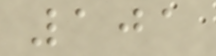101
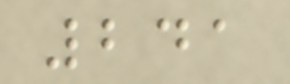241
